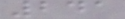241
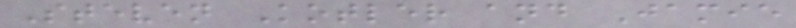Steven Kotler and Jamie
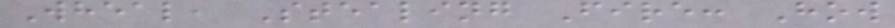Wheal, Stealing Fire: How
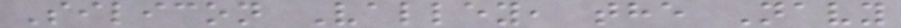Silicon Valley, the Navy
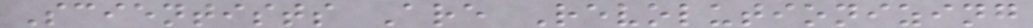Scientists Are Revolutionizing
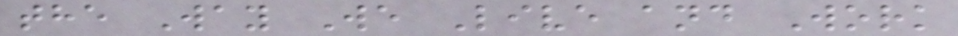the Way We Live and Work
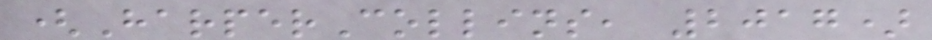(HarperCollins, 2017)
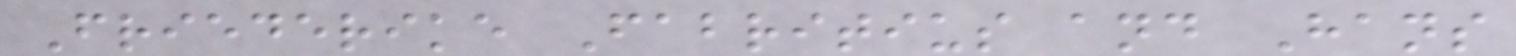Friederike Fabritius and Hans
